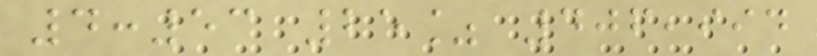4:53 25% 406,994
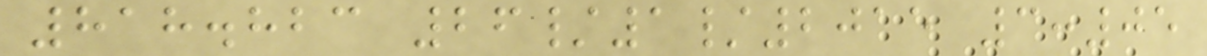818.823 26/1/2015 3:05
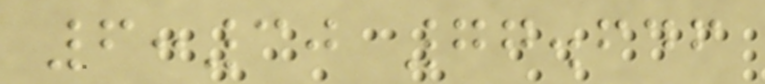6:30 77.646
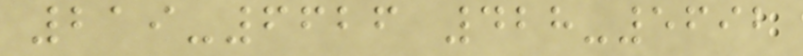219-6626 428-5692
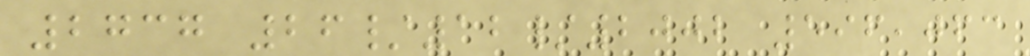2737 26/12/2002 596,063
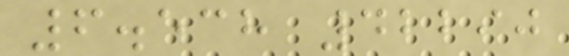6.538 42290
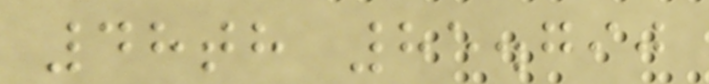48th 85.790
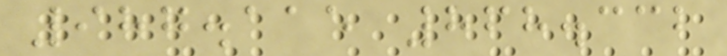987.115 868.332
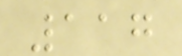117
